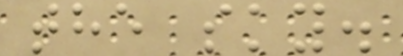the sky.
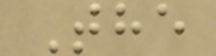The
